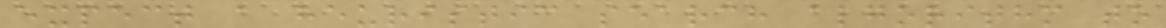expect a heuristic search algorithm to
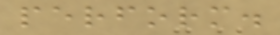perform.
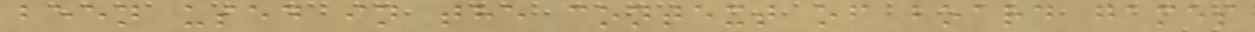been used in the context of board games
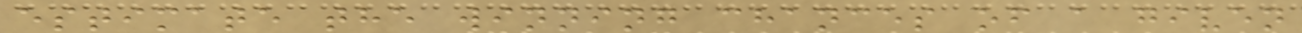estimate the winning chances of a given
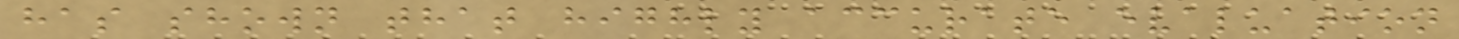has shown that highly accurate evaluation
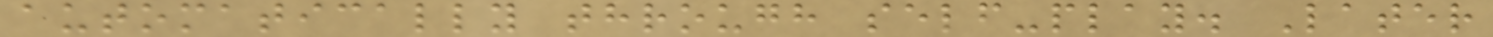automatically through self-play. Later
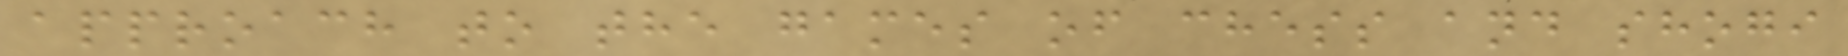approach to the games of chess and shogi
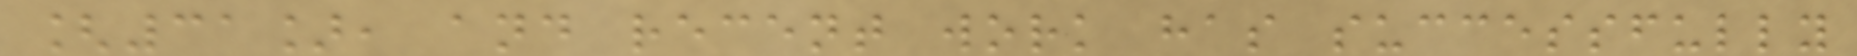[31], and recent work has successfully
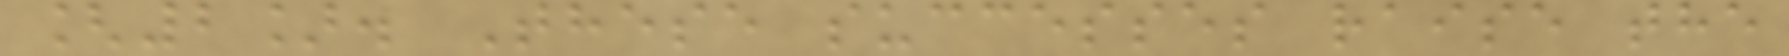[2]. These successes raise the
